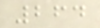264
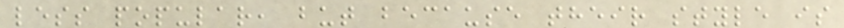less popular, but because their style is
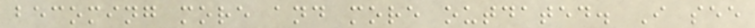becoming more and more outdated. I see
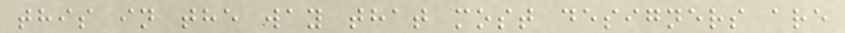this in the way that most designers are
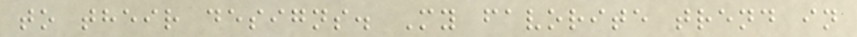to their designs. My favorite trend in
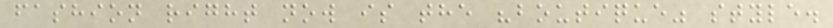fashion right now is the "boutique" style.
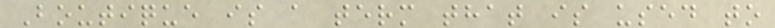Boutique is a term that is used to
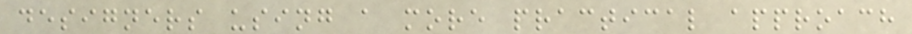designers using a more practical approach
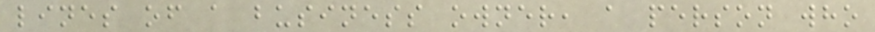lines of a business owner, a person who
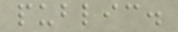public.
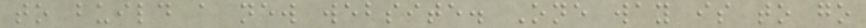to build a new website. One way is to go
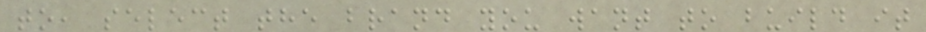to, select the brand you want to build it
